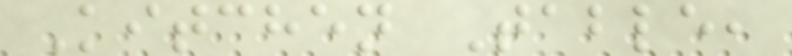Kitchen Table,
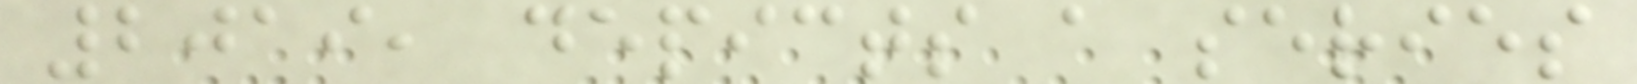2019, depicts a series
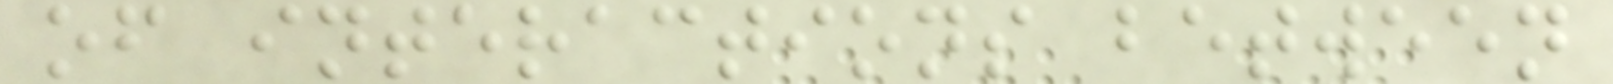of interactions between
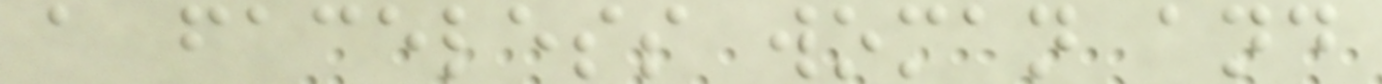a faceless woman and
